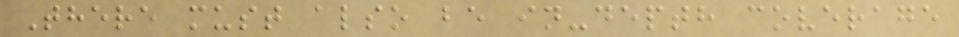There must also be in-depth coverage
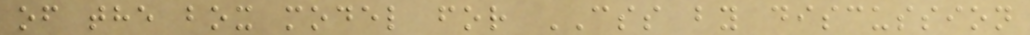of the box model for CSS by discussion
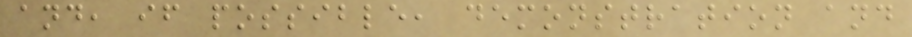and, if possible, demonstration and
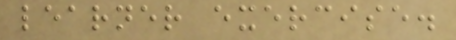learner exercise.
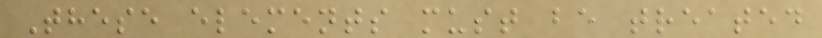These elements must be treated
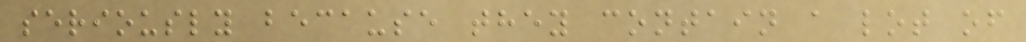seriously because they contain a lot of
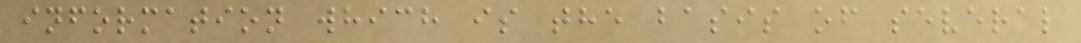information which is the basis of several
